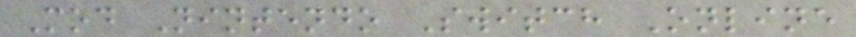Mod Nintendo Switch Online
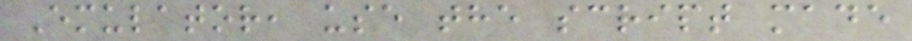Emulator, use the script made
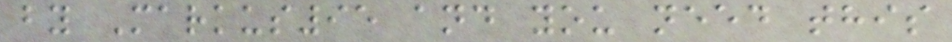by Markus95 and you need this
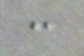:
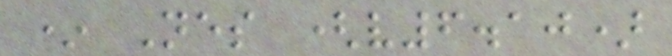* Nes (v6.10)
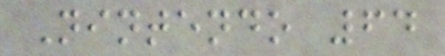Nintendo 64
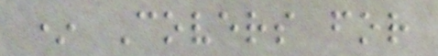* Covers for
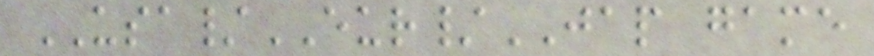USA/EUR/JAP game
